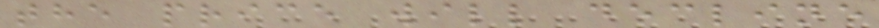the price will decline
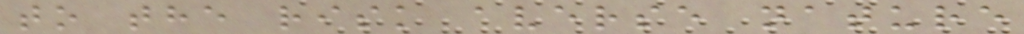to the risk averse nature
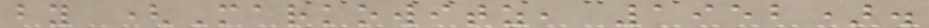by (Markowitz, 1952).
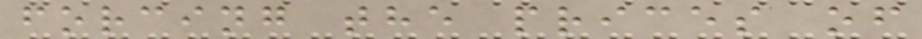forcing the prices of
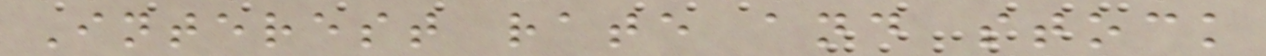Interest rate and stock
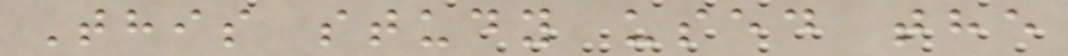This study used the
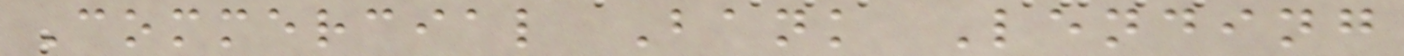Commercial Bank Lending
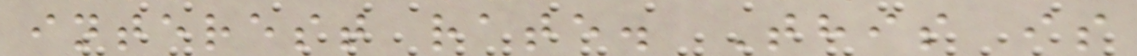interest rate. This is
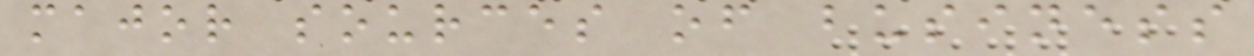major sources of business
